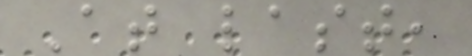At last,
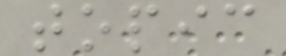topic
